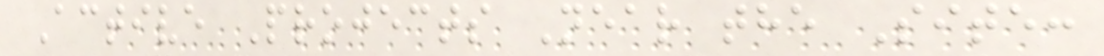Active Projects Near the Site:
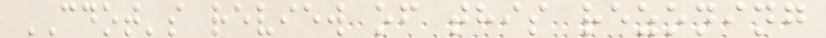CDOT's review of this rezoning
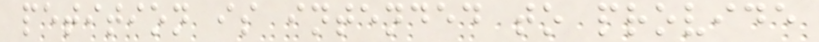petition is intended to provide
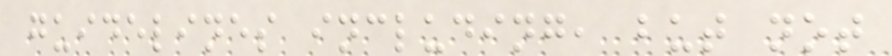guidelines including, but not
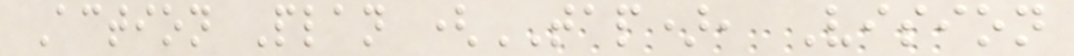Action Plan (TAP), Vision
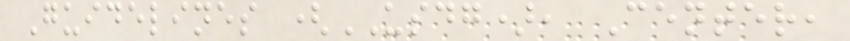Guidelines (USDG), Center,
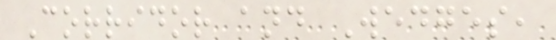Corridor and Wedges,
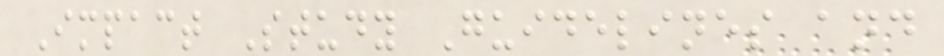Impact Study Guidelines and
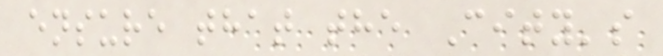ensure that the City's
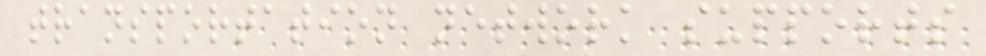transportation network supports
